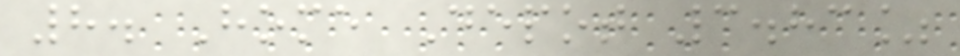8. Home Depot 3.83%
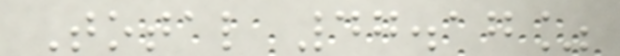Total 47.17%
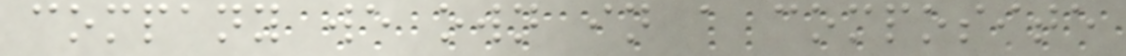company we own in a composite
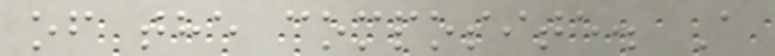of the composite. A
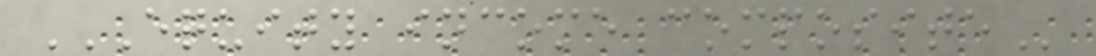EQUITY INCOME COMPOSITE
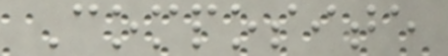Composite
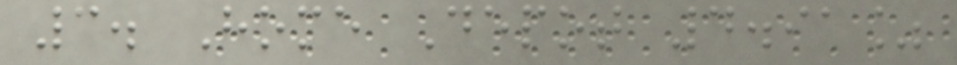3. Home Depot 4.91%
